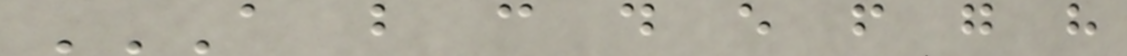A B C D E F G H
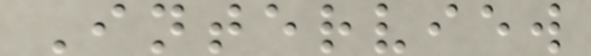Interview
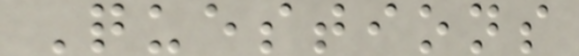Questions
